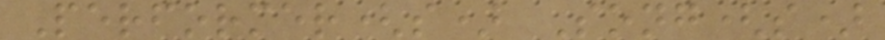Performer(s) Song(s)
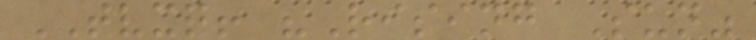TVXQ! "Rising Sun"
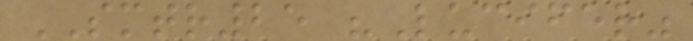SMTR25 "Lucifer"
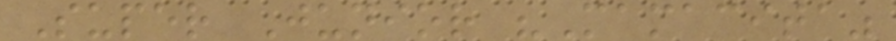Super Junior "Mamacita"
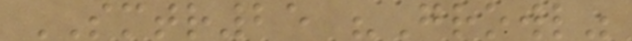SMTR25 "Growl"
